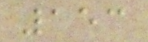153
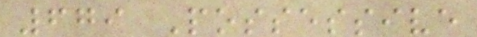679 Possessive
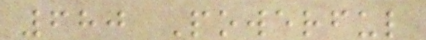680 Powerful
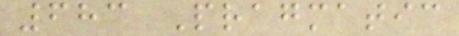683 Pragmatic
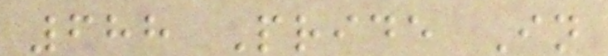688 Pride In
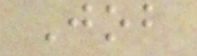Job
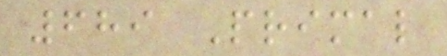689 Primal
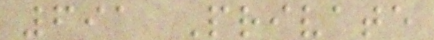691 Private
